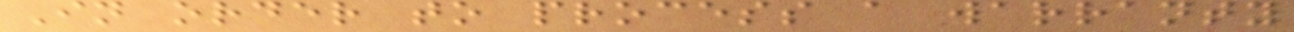In order to process a warranty
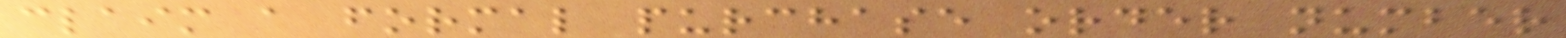claim a formal purchase order number
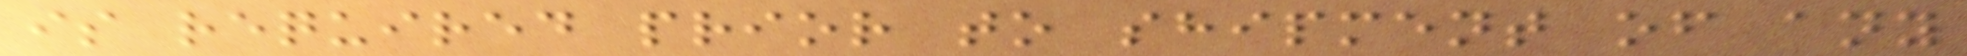is required prior to shipment of any
